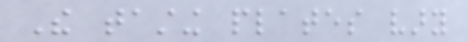The tasting plates vary
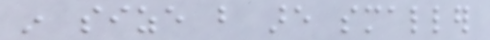in size but are smaller
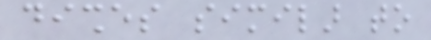dishes similar to
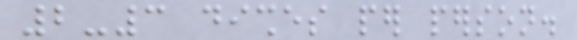2-3 dishes per person.
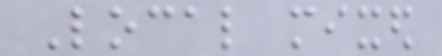Local mixed
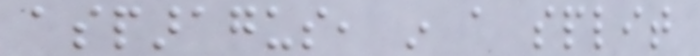asparagus, in a split
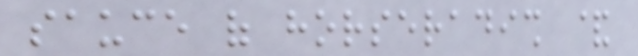sauce of horseradish &
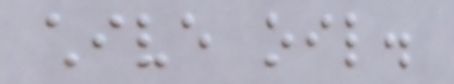chive oil.
